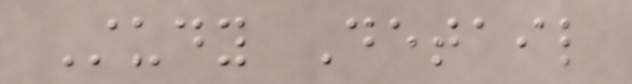Study Detail
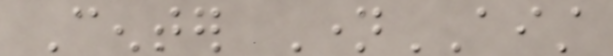Center NameAIST
